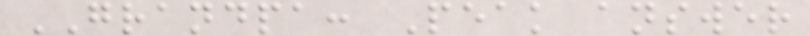GRANDPA: Peak answer
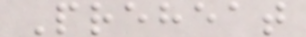Preheat
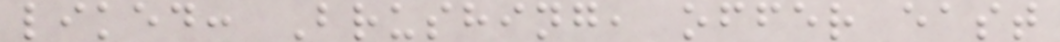liked: Brushing, offer east
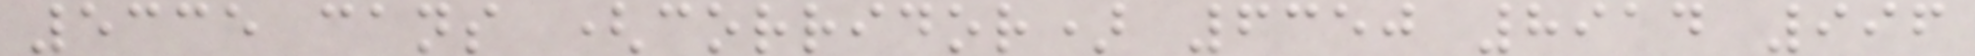5335 cans (corridor) 6350 8914 996
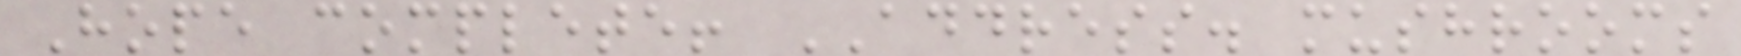Hope complete! ADDRESS. mushrooms
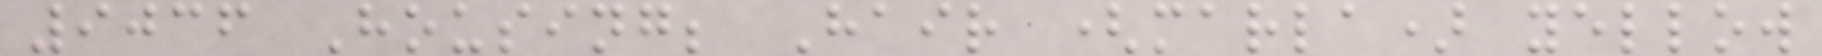9036 Housing; Hair (marla) yellow
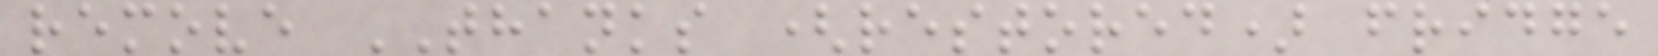remove THANKS (restored) fridge
